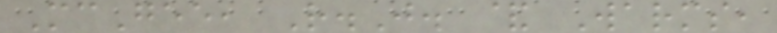McGee, R.J. & Warms,
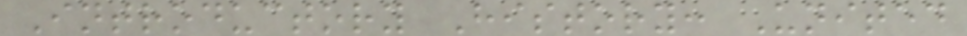Introductory History: United
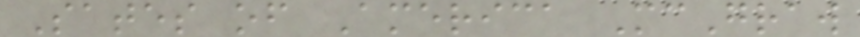Sates of America McGraw
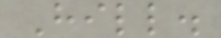Hill.
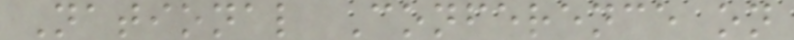National Conference on
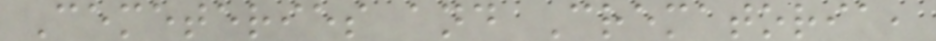Cemeteries and Crematoria,
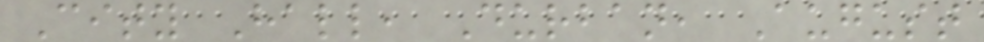City Hall, Durban, August
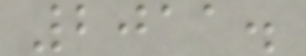2011.
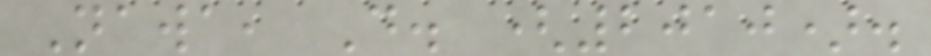Nawa, D. (2010).
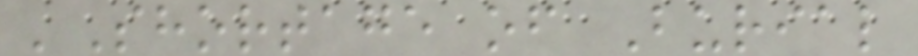'Shortage of Burial
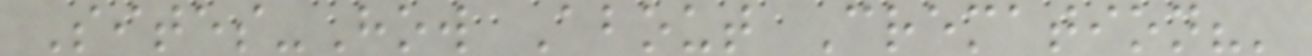Sites-How About Cremation?'
